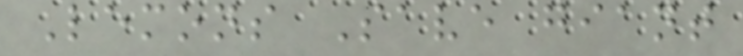Lemons Save giant
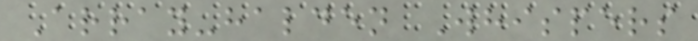Array-halden Whispers
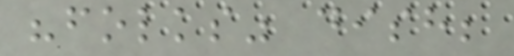"folks" dish;
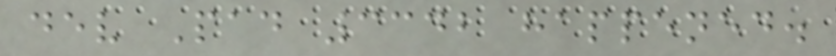dev Pad 3342 happened.
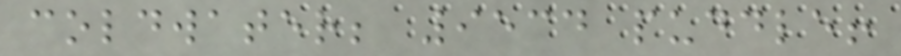coldwater; 9534 puddle!
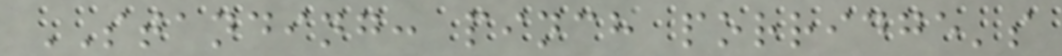STANDING: pinch porridge's
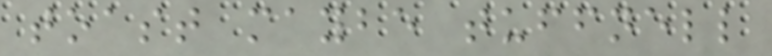toast maybe tuffnell
